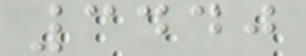3440
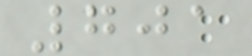701
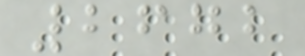2672
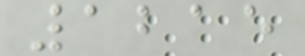1215
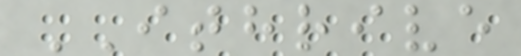ITHRIVE
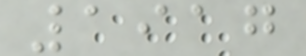1917
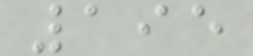195
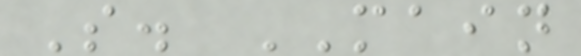S. MAIN
